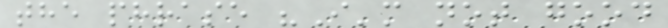the phrase "I'm not good
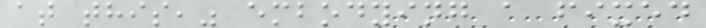at this," embodying a fixed
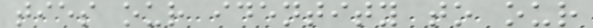ties our identity to our
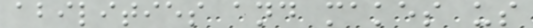abilities and makes us
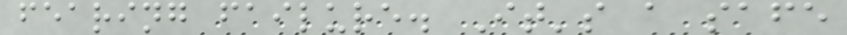fearing failure. It's a safe
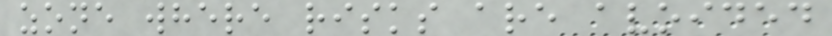zone where risks are avoided
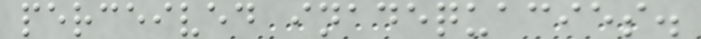perceived inadequacies.
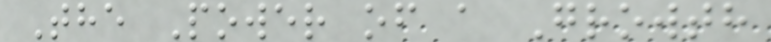The Power of a Growth
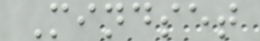Mindset
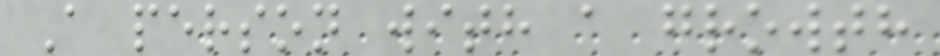A person with a growth
